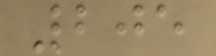205
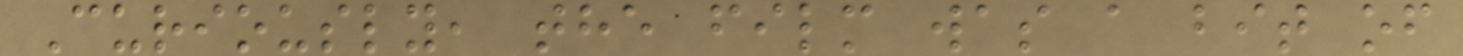Curiously, the film was a bit of
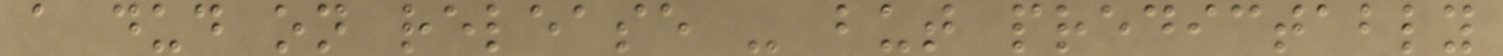a dud on release - but predictably
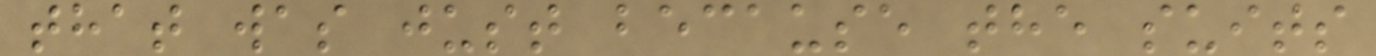that was just because the suits
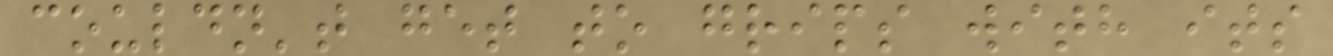couldn't get to grips with its
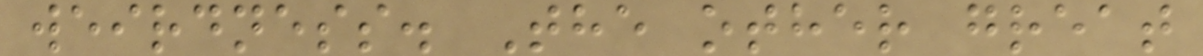weirdness. The other great
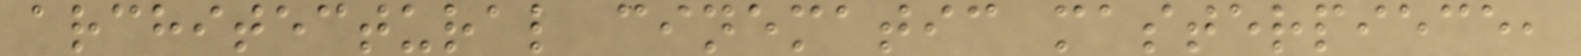architectural cinematic masterpiece,
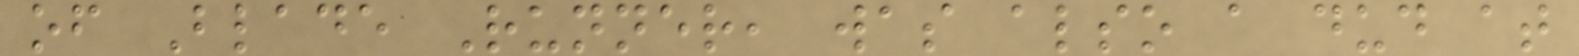of Blade Runner, was also a dud at
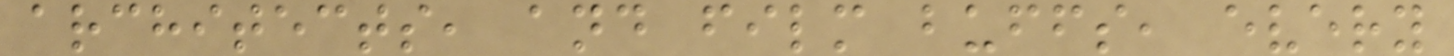architects, and film buffs, every
